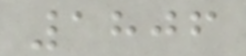1806
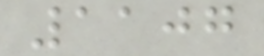1107
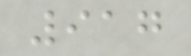917
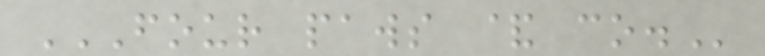FOUR PAWS & CO.
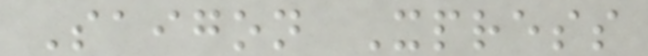Saigon Xpress
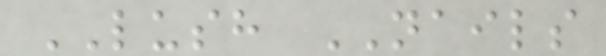LUSH NAILS
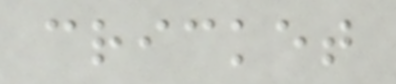cricket
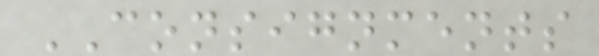CONSIGNMENTS
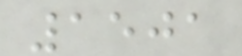1501
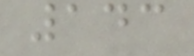143
